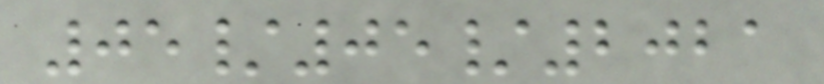05/05/2021
